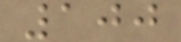100
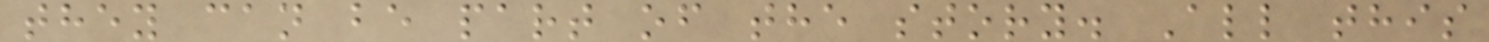they can be part of the story. All this
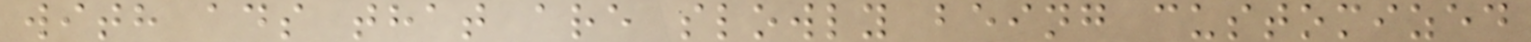with ads that are slowly being customized
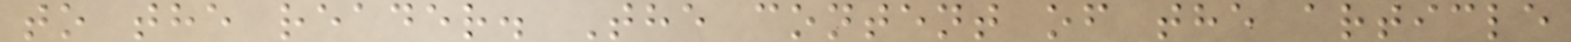to the reader. The content of the article
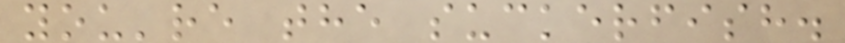you're the suckerfish.
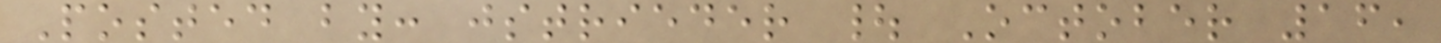Posted by: jstrieder | October 16,
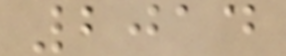2014
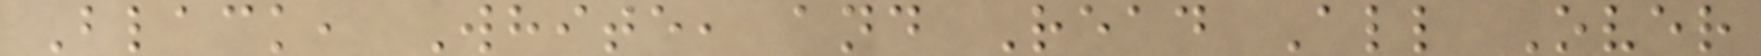Black, White, and Read All Over
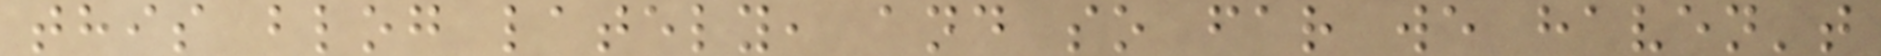this blog lately, and so far we haven't
